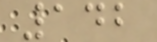142
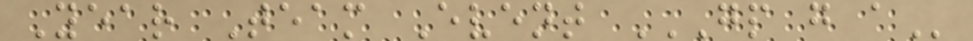Year Team Event GP G A
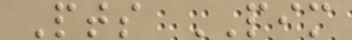Pts PIM
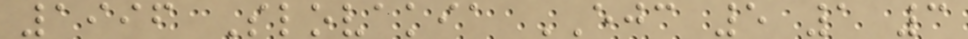1996 Slovakia EJC 5 1 3
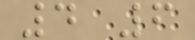4 6
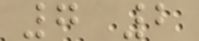7 2
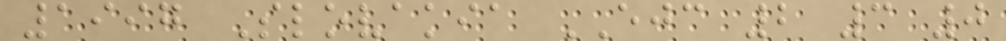1997 Slovakia EJC 2 3 0
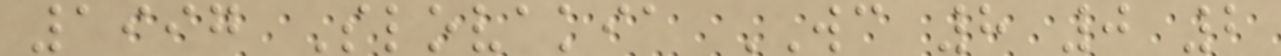1997 Slovakia WC 8 0 2
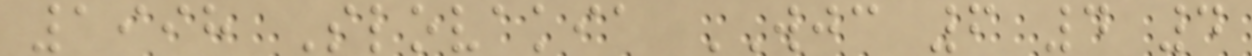1998 Slovakia WJC 6 4 4
